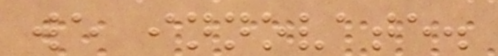we innovate.
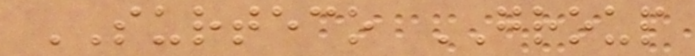SURTECO GROUP
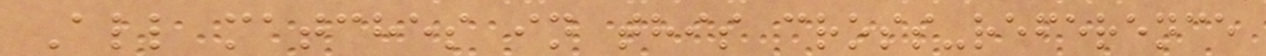All matches in this cross-reference
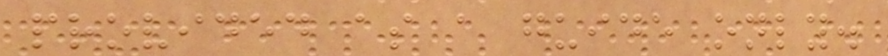provided as a guide only.
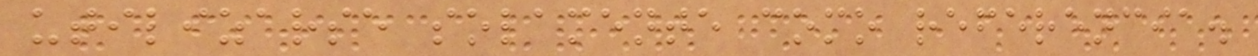utilizarse solamente como referencia.
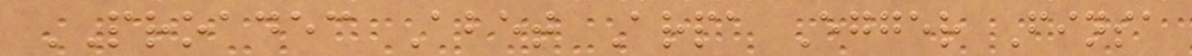PROADEC Abet Arpa Egger Finsa
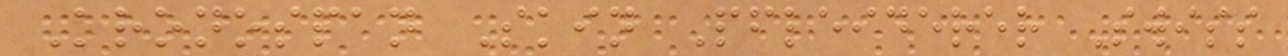Kronospan Skin Pfleiderer Swiss
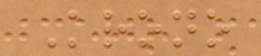Krono
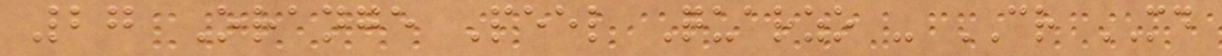27 Orange Peel Quarzo - CR MD
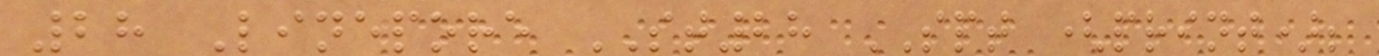28 Linepore ST28 SPT (print);
